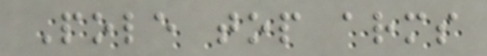Pole top arms
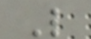L
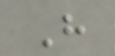H
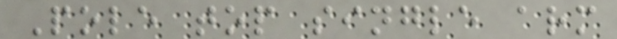Pole top single arm
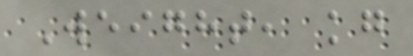Weight, kg
